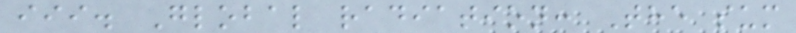iii. Global radiation: The sum
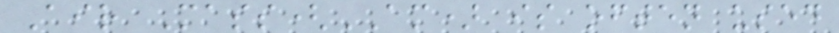Air Mass(AM) is often used
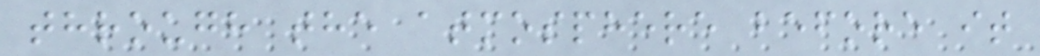through the atmosphere before it
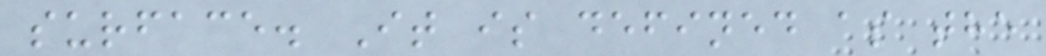surface. It is defined as the
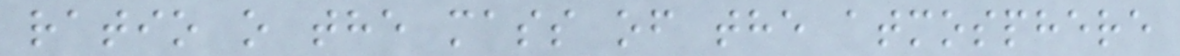ratio o the mass of the atmosphere
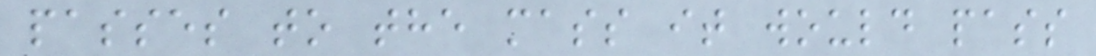passes to the mass it would pass
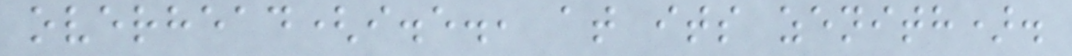overhead(i.e., at its zenith).
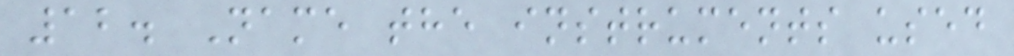12. Name the instruments used
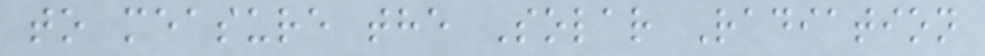to measure the Solar Radiation
